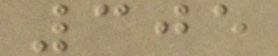305
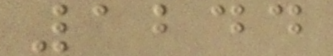1244
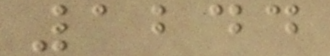1244
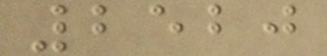2520
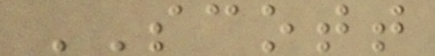SCOTT
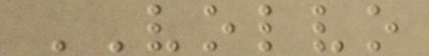VOLVO
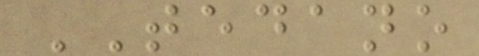TEDANO
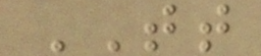TT
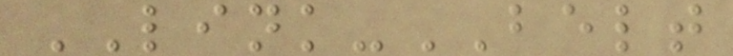LINK-BELT
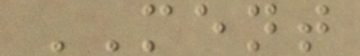MENT
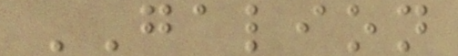GALION
